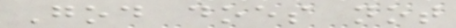God does not
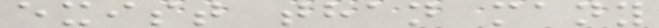exist than many
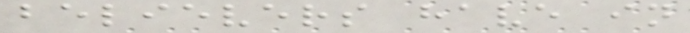believers have in
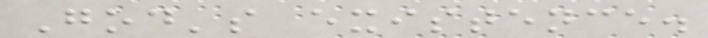God's existence.
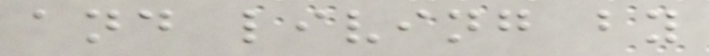and living by
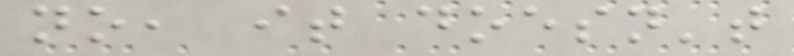no, it doesn't
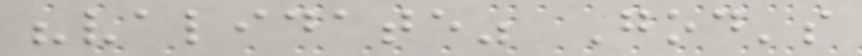"validate" God's
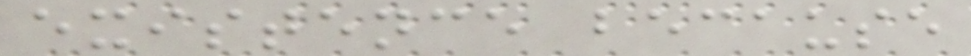existence because
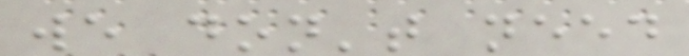we don't need
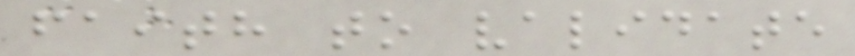faith to validate
